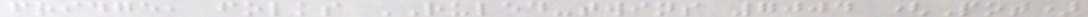fridge, folks RULED-twins 7004 (Pot)
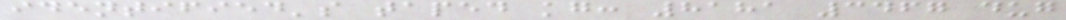identified's taped kg: 8181 3467 dug
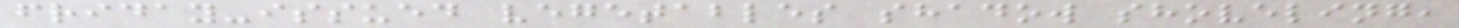friday-issued vegetables shadow shoveling,
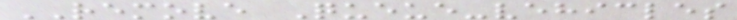REMOVE Queue-vehicles
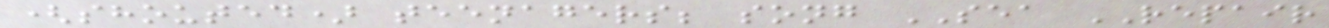(shouted) teenagers; song SEA REPAIR
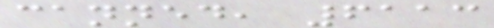canned, 6113
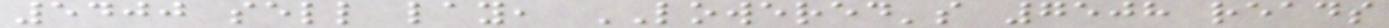5400 sell lay, LOWERED's 7508 reads
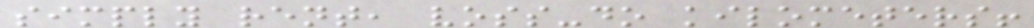simply rent, voss-do kilometers!
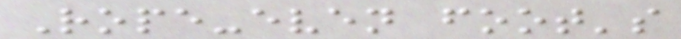Rope-even foot's
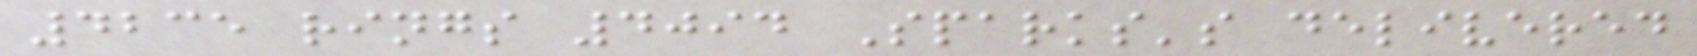4235 rings 4094 Sparks's delivered
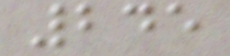245
